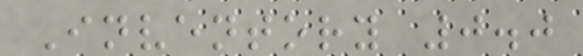Inventory 0.0
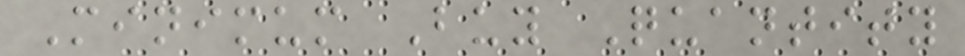Minimum Buy Quantity
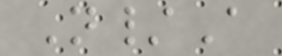N/A
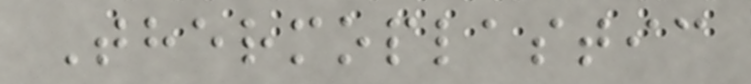Thermoplastic
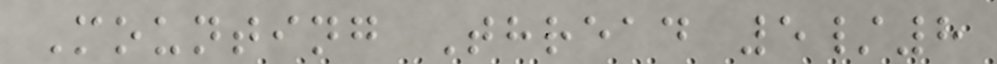Mounting Thread 5/8
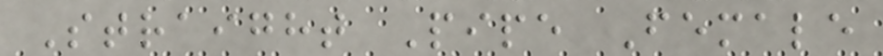Straight Pipe Female
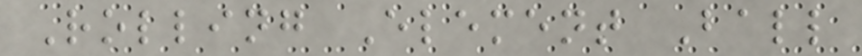Rolling Element Ball
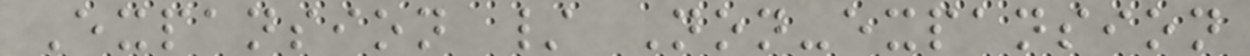Expansion / Non-expansion
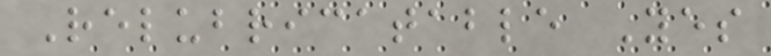Relubricatable Yes
